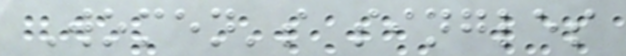Women's singles
